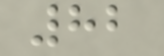82
